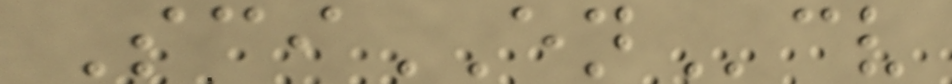SciENcv
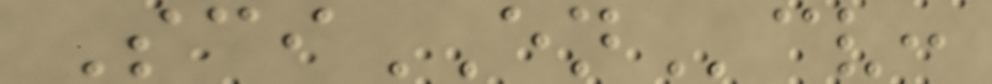SciENcv:
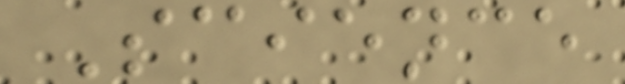Science
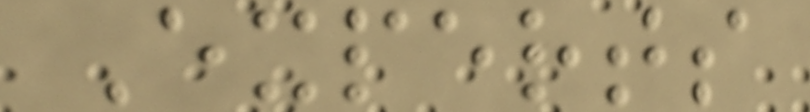Experts
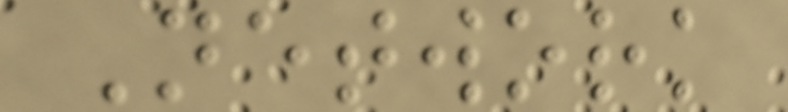Network
